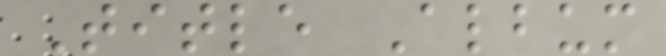Title Album
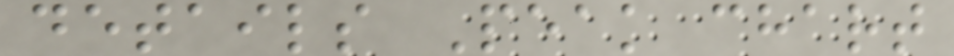details Peak chart
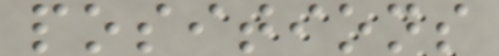positions
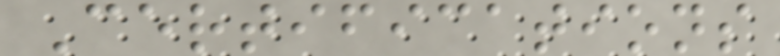Certifications
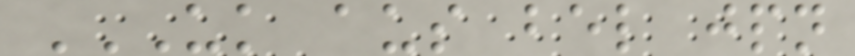UK AUS BEL JPN
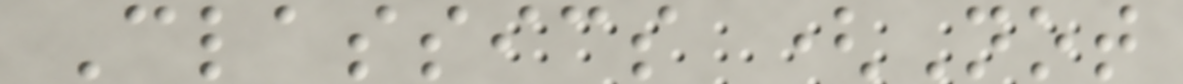Classics (Not
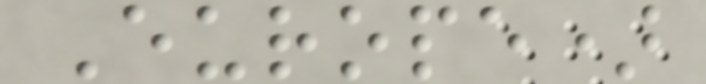Europe)
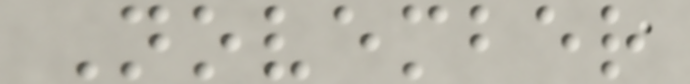November
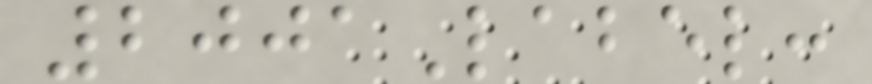2001Label:
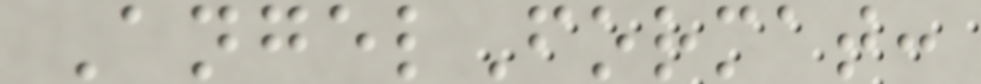AngelFormat:
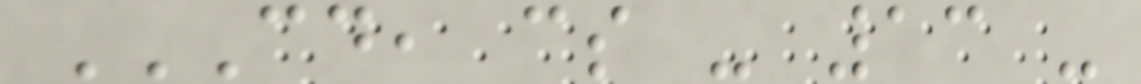CD, CS - 13 -
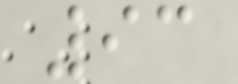93
